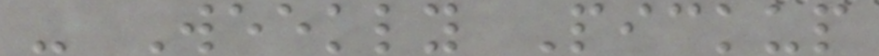- Weekly Pickup
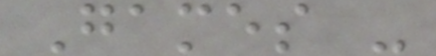Games -
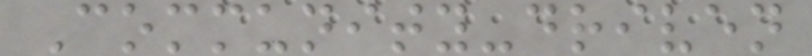Community-driven
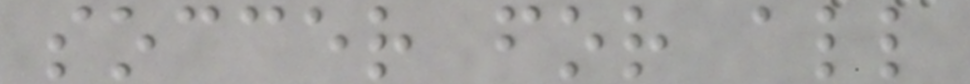soccer for all
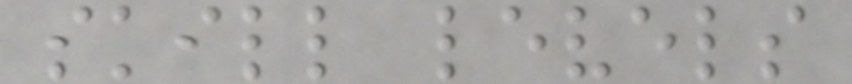skill levels
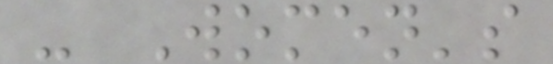- Women's
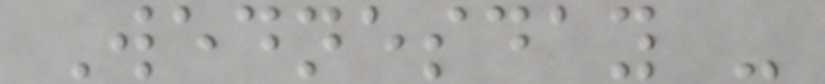Wednesday -
